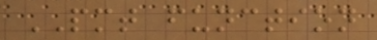PMT function
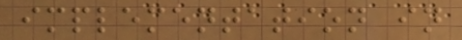implementation in
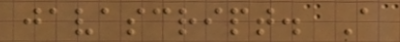javascript. A
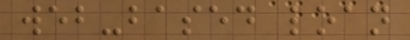web-based loan
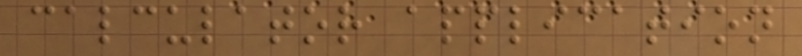calculator application
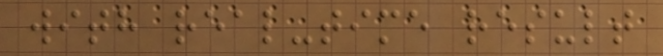with real-time result
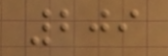209
